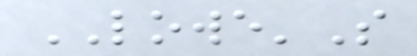LOWE'S
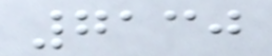7130
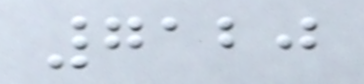7120
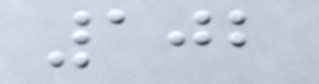102
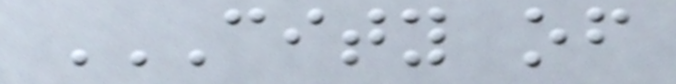CITY OF
